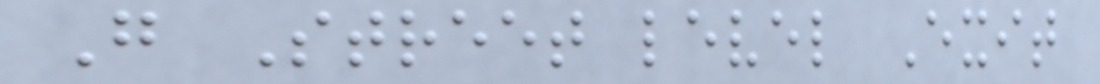G Street level Exit
